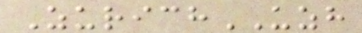ZurichUZH
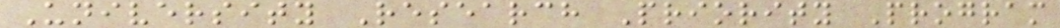University Research Priority Program
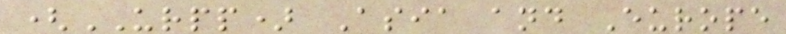(URPP) Asia and Europe
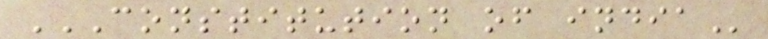CONSTITUTION OF INDIA
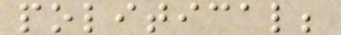political;
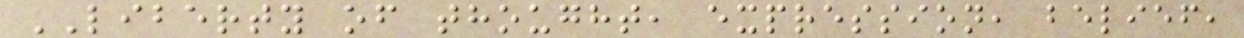LIBERTY of thought, expression, belief,
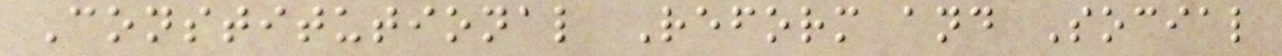Constitutional Reform and Social
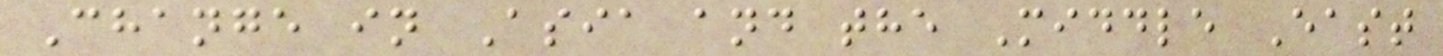Change in Asia and the Middle East
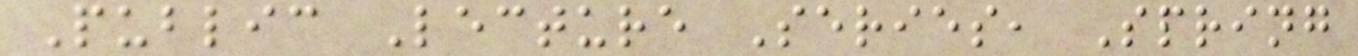Public Lecture Series, Spring
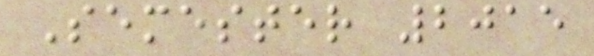Semester 2015
